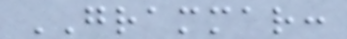GRAMMAR:
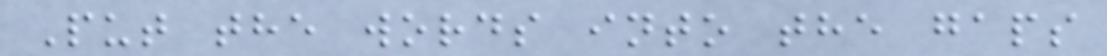Put the words into the gaps
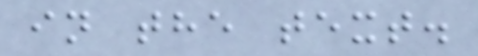in the text.
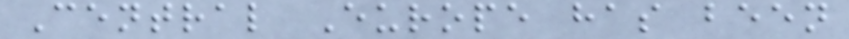Central Europe has been
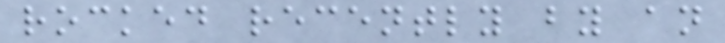rocked recently by an
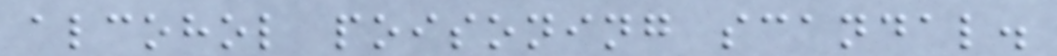alcohol poisoning scandal.
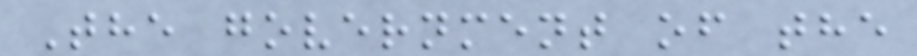The government of the
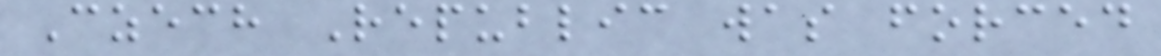Czech Republic was forced
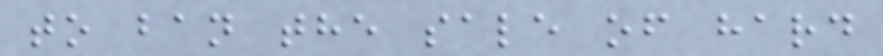to ban the sale of hard
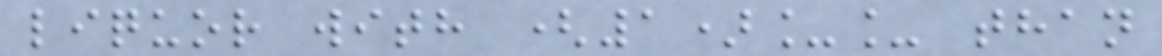liquor with (1)__ than
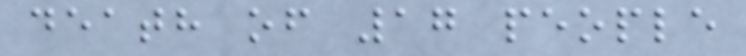death of 17 people
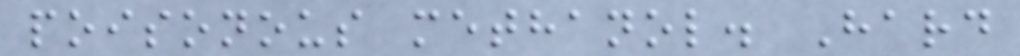poisonous methanol. Hard
